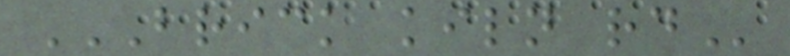BRICK KILN RD
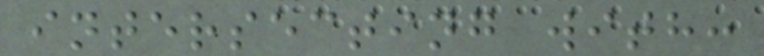intersecting with:
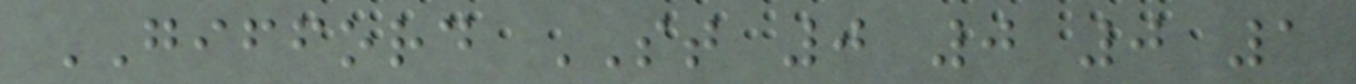GIFFORD ST 0 0 0 1
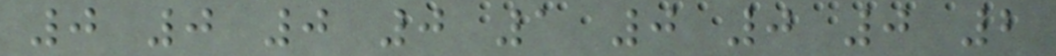0 0 0 0 1 0 0 0 2
